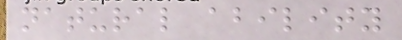natural ability
